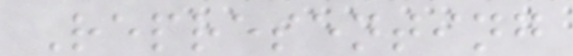Representing
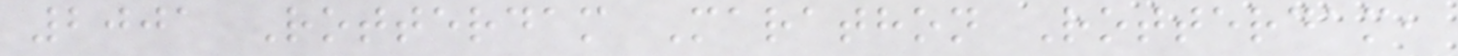2001 Rotterdam Marathon Rotterdam,
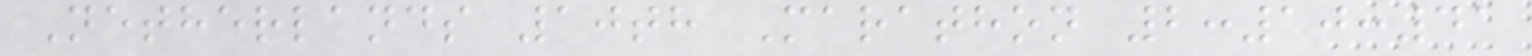Netherlands 10th Marathon 2:10:41
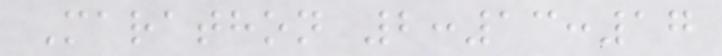Marathon 2:13:17
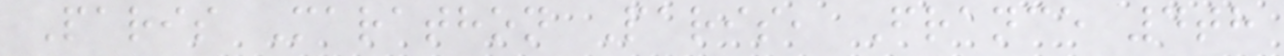Paris Marathon Paris, France 4th
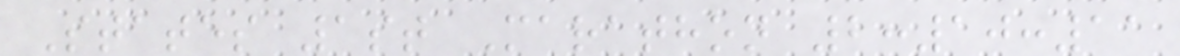States 1st Marathon 2:10:11
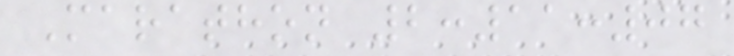Marathon 2:11:07
